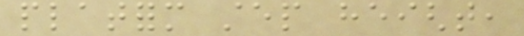platform step height,
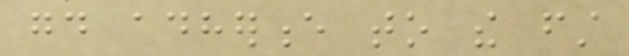good adherence to the first
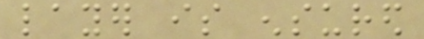layer is ensured
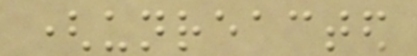(unreacted
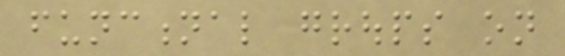functional groups on
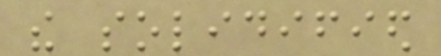the solidified
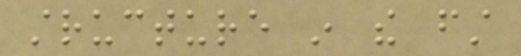structure in the first
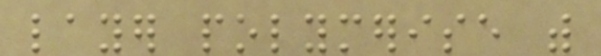layer polymerise with
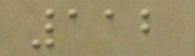112
